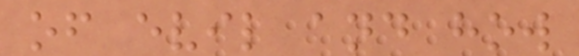of evil and how
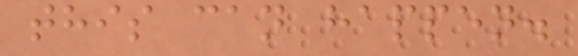this can happen.
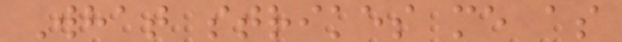What strikes me as
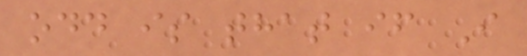odd is that if I
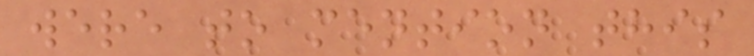were to mention this
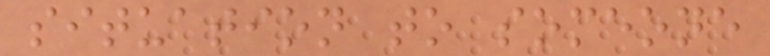situation to someone
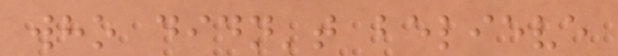who didn't believe
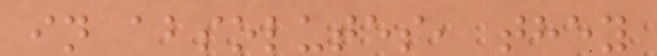in absolutes, they
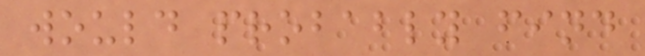would probably find
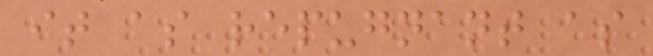it as repugnant as
